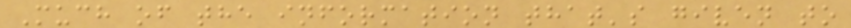Much of the information that's given to
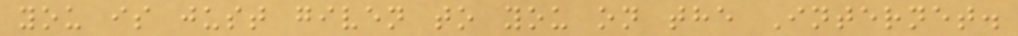you is just given to you on the Internet.
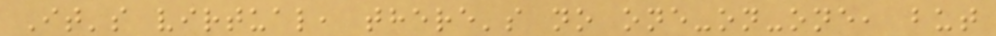It's virtual, there's no one-on-one, but
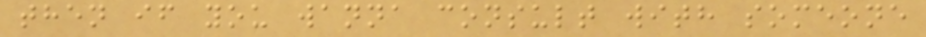then if you wanna consult with someone
